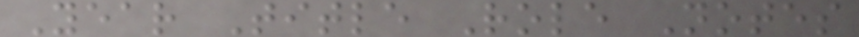Year Title Role Notes
